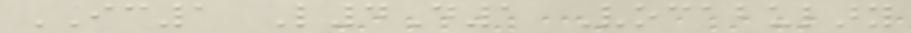IC1 L4D1 Vocabulary
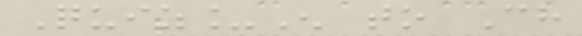Quiz_En to Ch
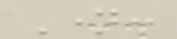Name:
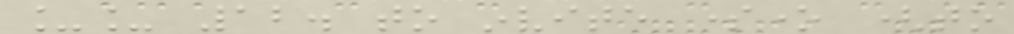__ 12. to invite someone (to
